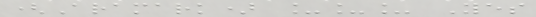(Aramark) ___ Yes
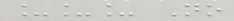___ No
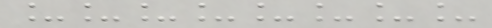________
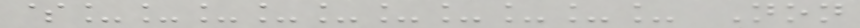$__________ Non
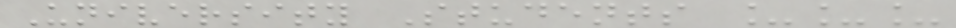University Students ___
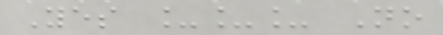Yes ___ No
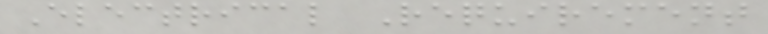Electrical Requirement
